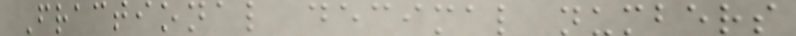Fractional decimal numbers
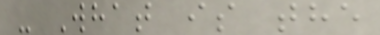- What is the
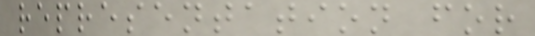representation for
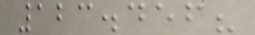123.456?
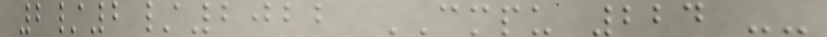2/2/2022 CMPU 224 --
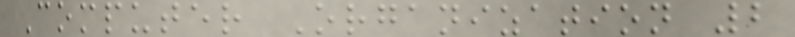Computer Organization 2
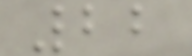22
